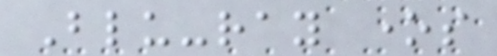Blu-ray ones
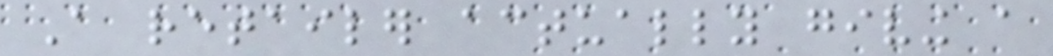A retailer actually giving a
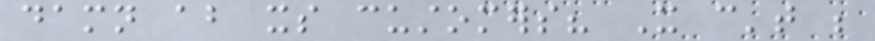damn about its customers? It can't be
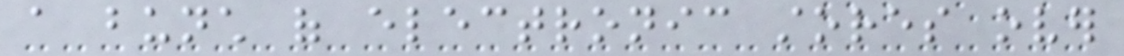a bunch of electronic stores over
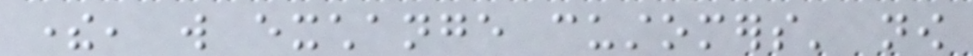there, will exchange customers' now
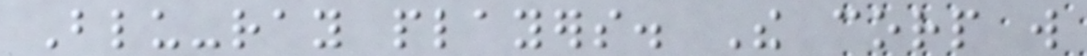Blu-ray players. The corp will
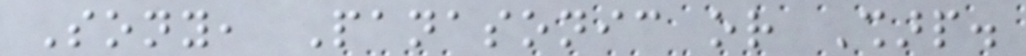Sony, Panasonic or Sharp.
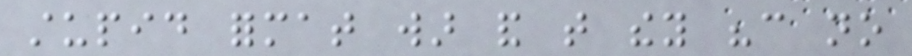stupid format war and that they "can no
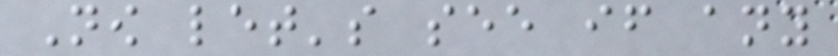Now let's see if any
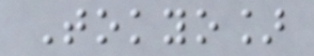Tokyo]
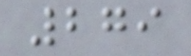279
